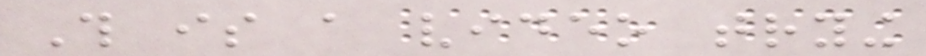This is a video trying
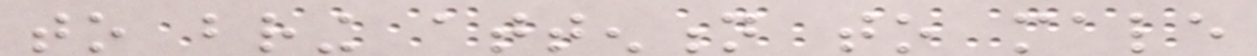to bring attention to male
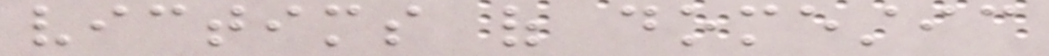victims of domestic
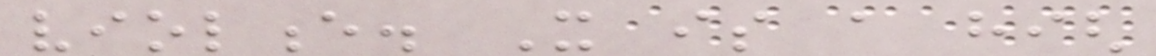violence. It is a high
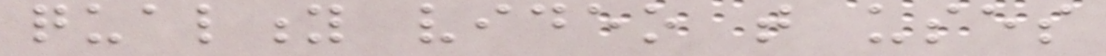quality video that uses
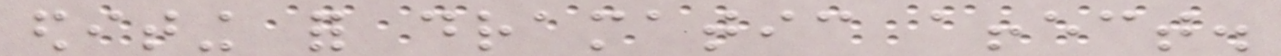editing for dramatic affect.
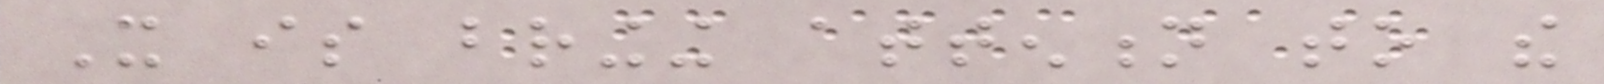It is bringing attention to the
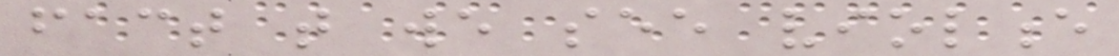fact that we see violence
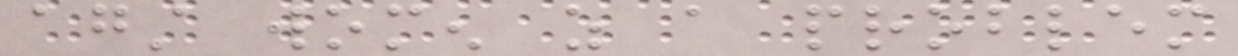against women as a problem
